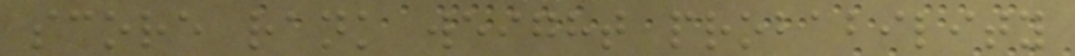score rank weight probability
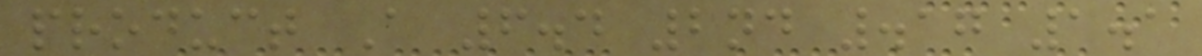product A 6.4 2nd .17 1.1
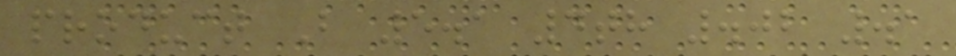product B 5.1 4th .02 .1
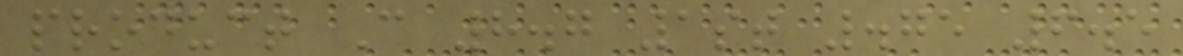product C 8.7 1st .75 6.5
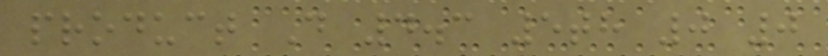product D 4.3 5th 0 0
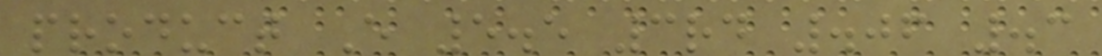product E 5.5 3rd .06 .3
